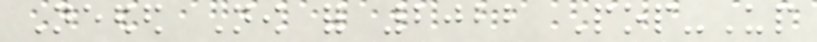Needed Now for 2022 Pop-Up
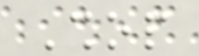Shop
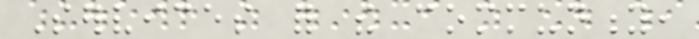Services for the community,
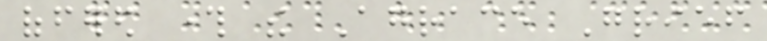offered through the Agrace Grief
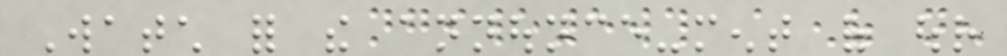Watch for the announce-ment of our
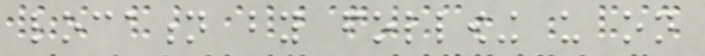location by following us on
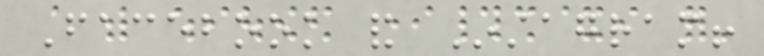Facebook and Instagram!
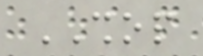SHOP
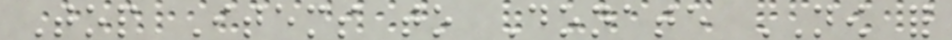Top Items to Donate NOW for
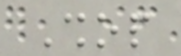Shop
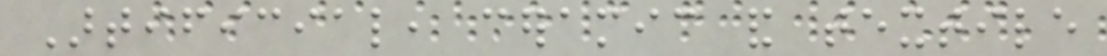Artificial, ceramic and textile
